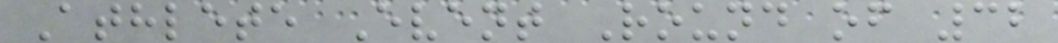Athlete Event Round of 32
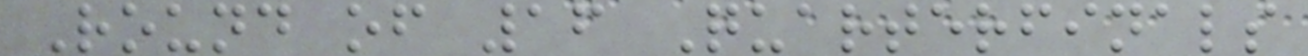Round of 16 Quarterfinals
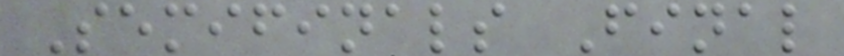Semifinals Final
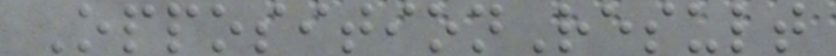OppositionResult
